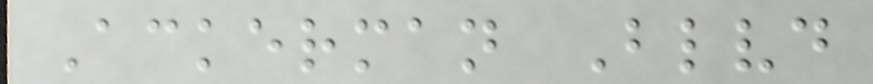Ackerman Blvd
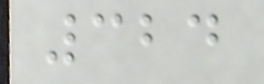324
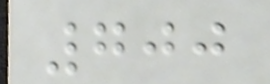700
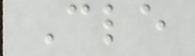Cle
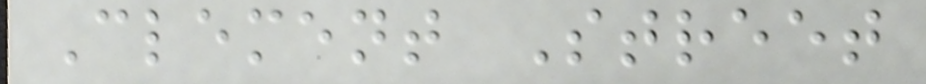Clement Street
